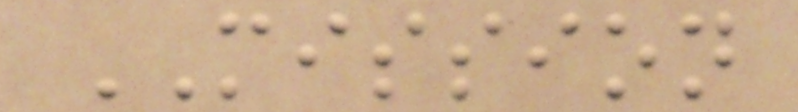MISSION
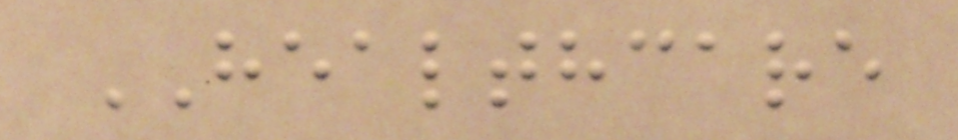HEALTHCARE
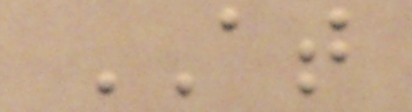AT
